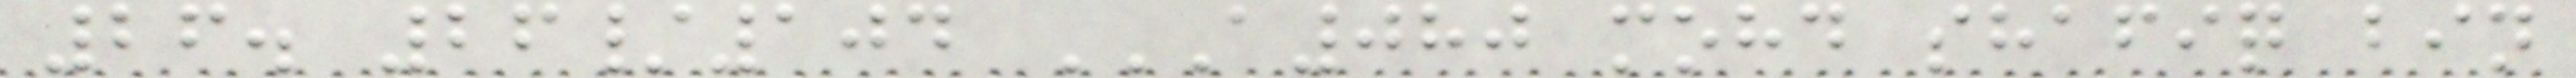26. 26/104 A080 MOHD SHAFIQ BIN
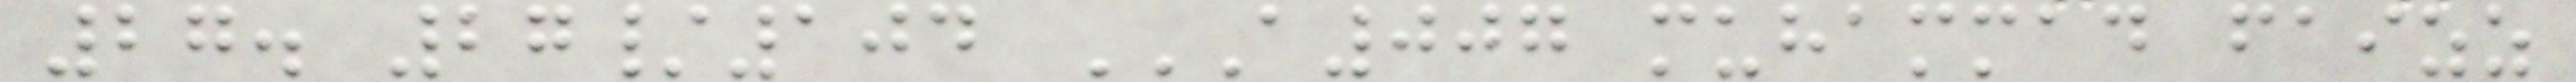27. 27/104 A007 MUHAMMAD FAIZZ
